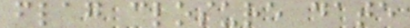flag closure date
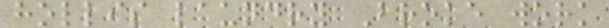hollis laundry Broke work
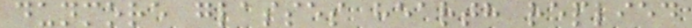dunmore glasses hearth replied
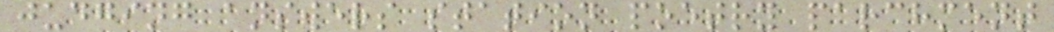judging answers station poetry parchment
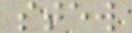stew
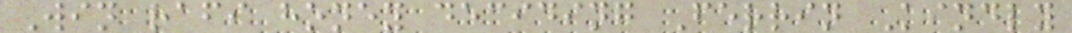Win rafi honey deciding Ferrin Kindly
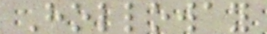Holloway
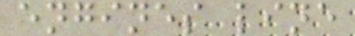engines line
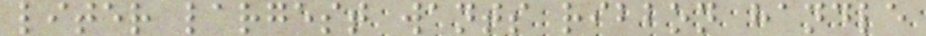liter largest wants ribbon handle
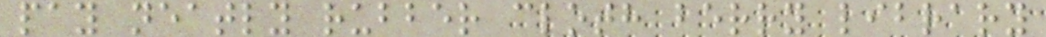pay neatly rubber cloth berry library
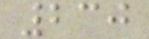230
